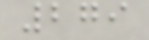279
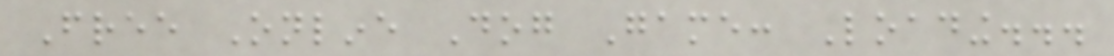Free Online Dog Game: Loading...
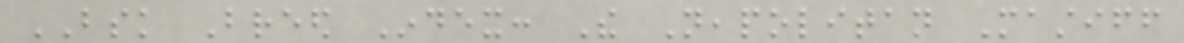BSK Breed Index: The Neapolitan Mastiff
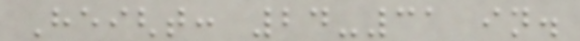Height: 24-31 in.
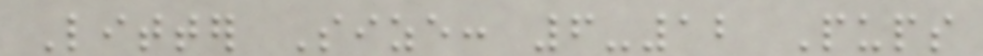Litter Size: 6-12 Pups
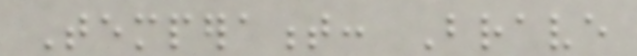Temperament: Brave
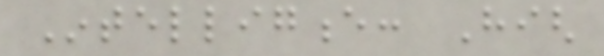Intelligence: High
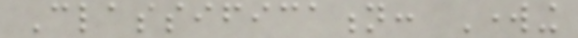Classification: Working
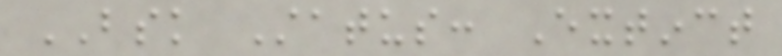BSK Status: Extinct
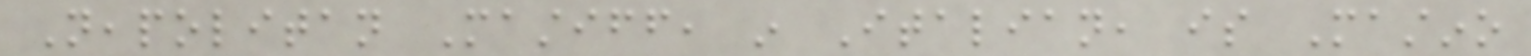Neapolitan Mastiff, in Italian, is Mastino
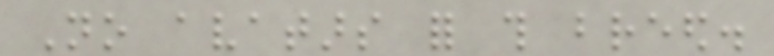No avatars for this breed.
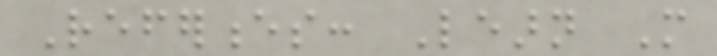References: Learn More
